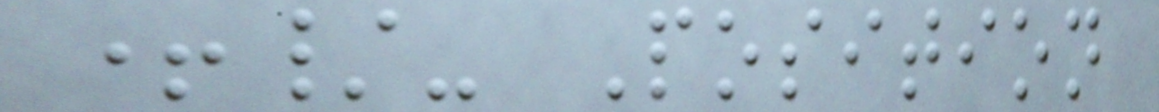+/- Position
